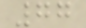77
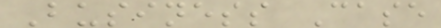Business Case
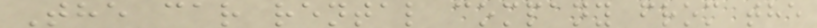The car rental company from the
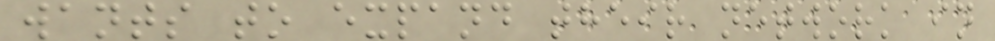wants to expand their network in
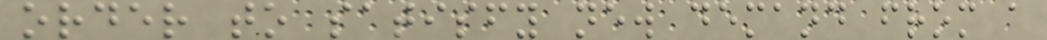order to satisfy new demand from a
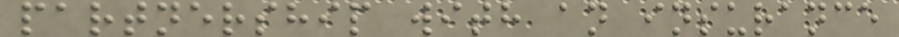partnership with an insurance
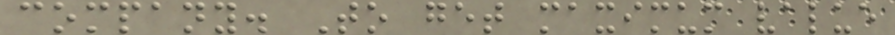company. To get maximum value
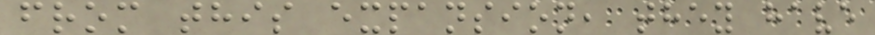from this expansion, they have
